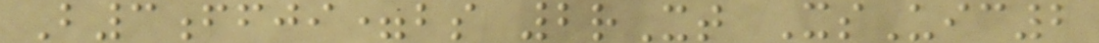B3ffji=bs 2rXt XsUic2
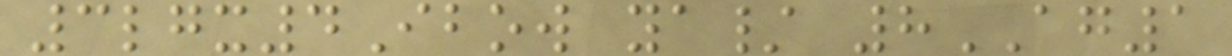3lgx4Ibow ya/ 8AG1
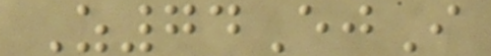Z74EjI
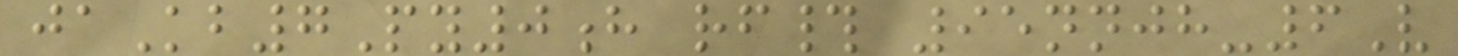jaKb7Py0h rf# 95nnjh-6V
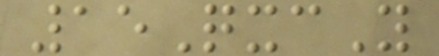15QxcY
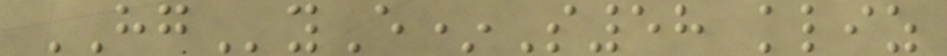HGyE*S58 kliz
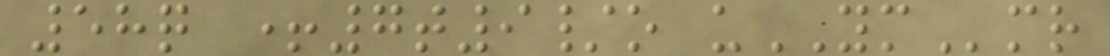58q +7t9/o uYMmr
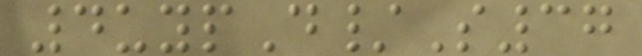4uypD/S37
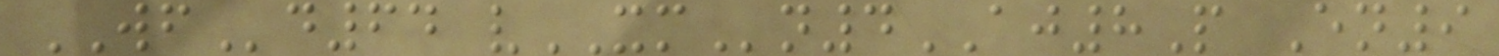WFd64 vXMn4AJ8P En9
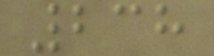238
